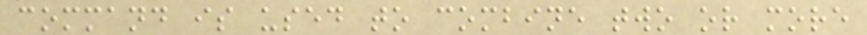command is used to combine two or more
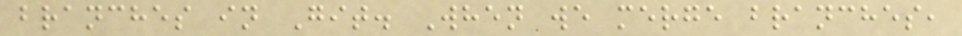branches in Git. When we merge branches,
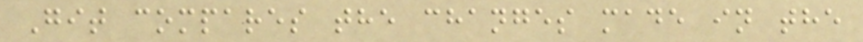Git compares the changes made in the
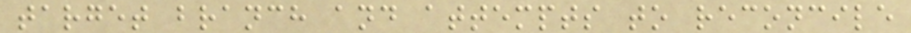target branch and attempts to reconcile
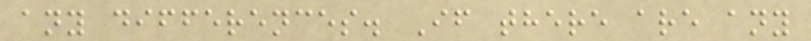any differences. If there are any
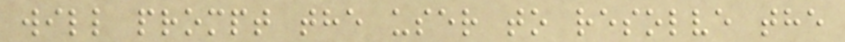will prompt the user to resolve the
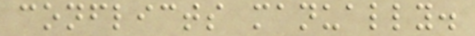conflicts manually.
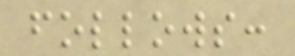follows:
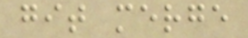git merge
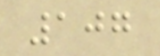107
